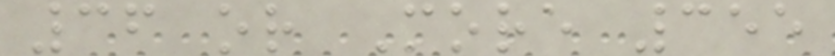36 or More 355
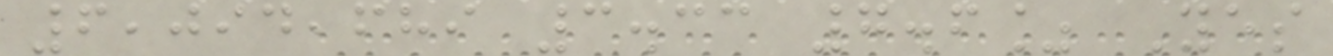6,094,689 3.33 7.6% Yes
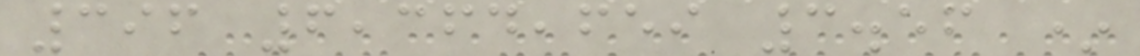396 6,364,659 3.56 *
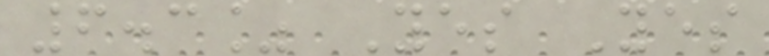6.3% Yes Yes
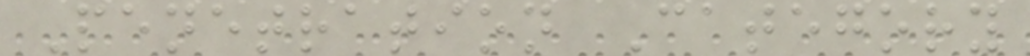Penetration Category
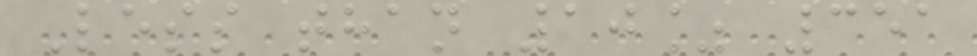Less than 10% 351
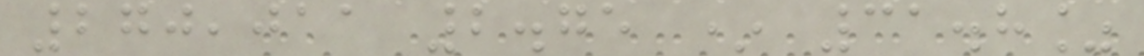270,011 2.75 * 31.8%
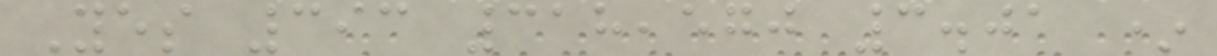Yes 393 318,570 3.01 *
